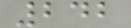242
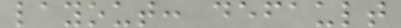layout: default
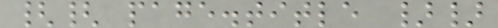{{ page.title }}
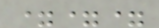===
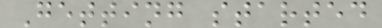Getting started
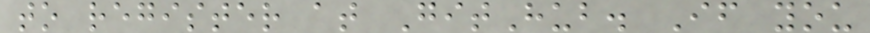to register at GitHub. If you
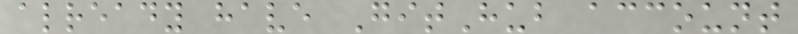already have GitHub account
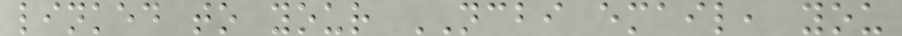linked to your NCBI email, you
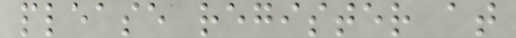please register at
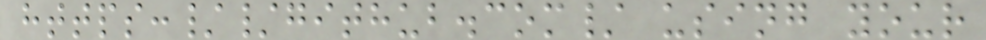https://github.com/ using your
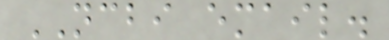NCBI email.
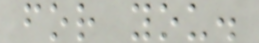for you.
